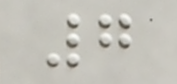7
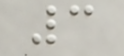3
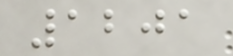1201
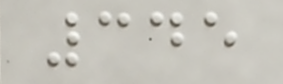345
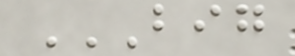BIG
